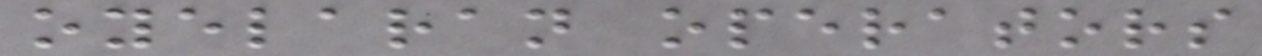oyelaran operators
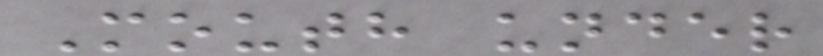Mouth under
